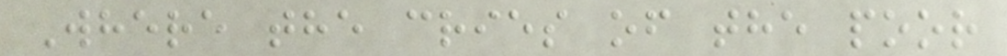Where the cries of the poor
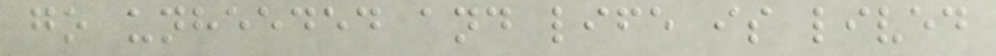go unheeded and life is lived
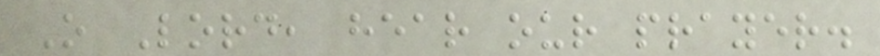O Lord, hear our prayer.
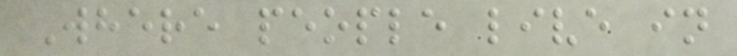Where people live in
